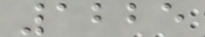1225
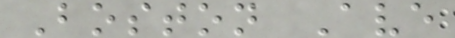Boston Ave
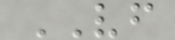VF
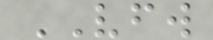VFW
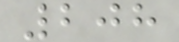208
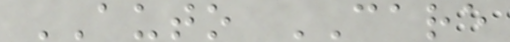AUTO CARE
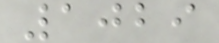1029
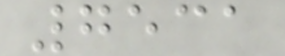7531
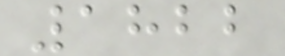1822
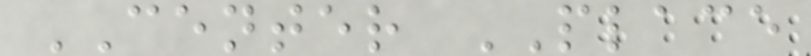CENTER PLACE
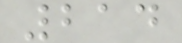214
